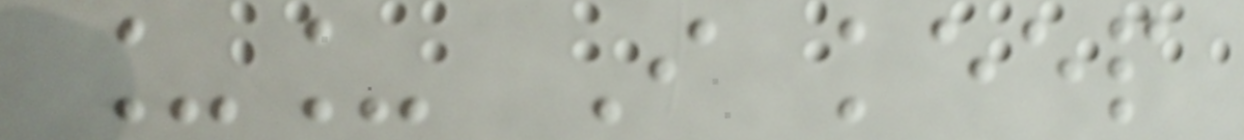__ I keep
